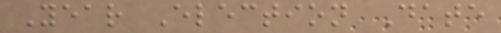Year Election Date
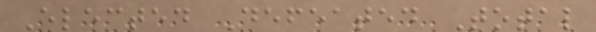Elected Defeated Total
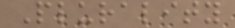Plurality
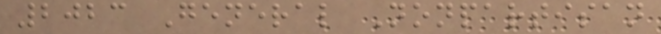2023 General Nonpartisan
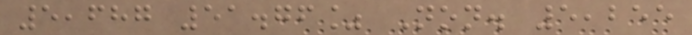5,687 51.76% Non. 5,255
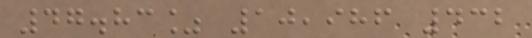47.83% 10,986 432
